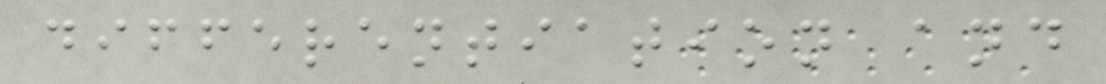differentiation and
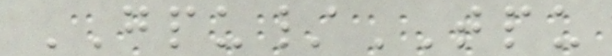GPU/TPU
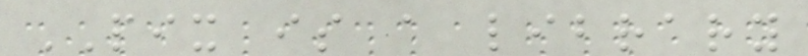PIX is a library
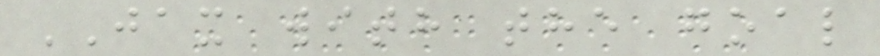JAX with the goal
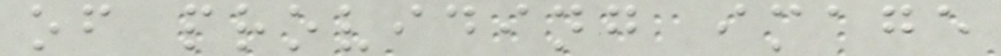of providing image
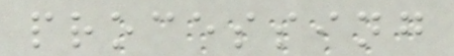processing
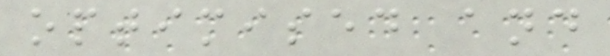optimised and
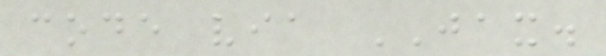code via JAX.
